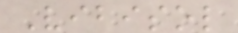Vibisol
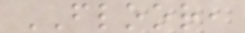FLOOR,
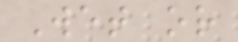Wet or
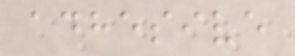adhesive
